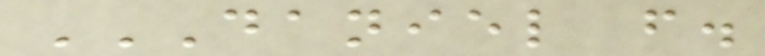DANIEL F.
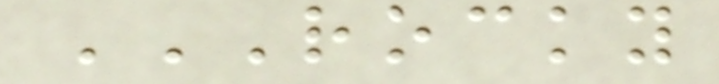ROCKY
